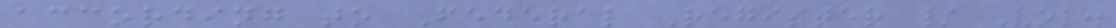according to Federal Register / Vol.
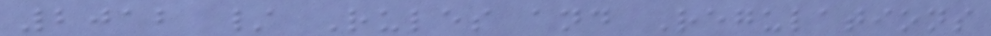2012 / Rules and Regulations
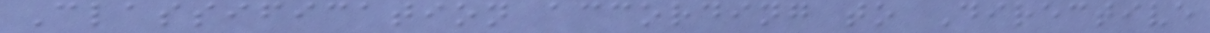Classification according to Directive
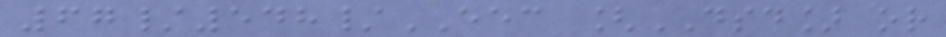67/548/EEC [DSD] or
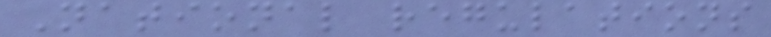National regulations
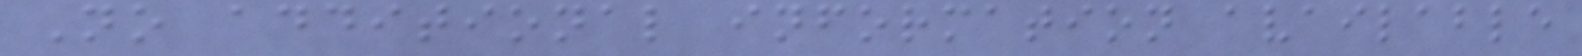No additional information available
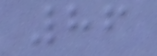86
